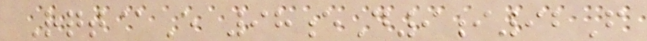Rqt@E 98eD9i92F
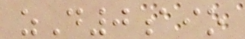zD0aio
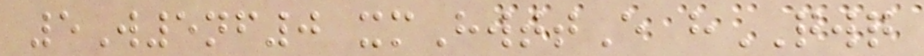5W5nf0 xmHwttE hQWQ
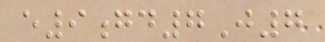e9gd7J7
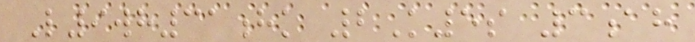L9wh31hk 2K5s 3ah
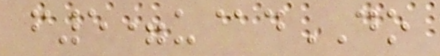f5=u@dDO
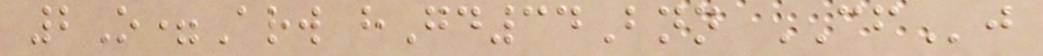2O=Arw hGd34Bnn CFj
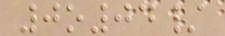0o04/
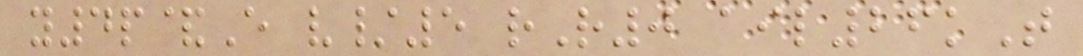y4p&E v/5 rR0 ail26kT
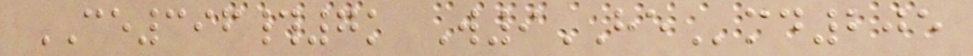CE396#7k W9HEmd205
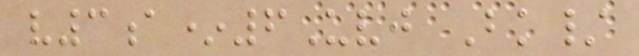v3a*6Uvj Bk/
